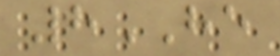8HE
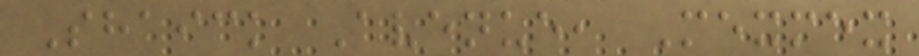Shaick Avenue, Mexmex
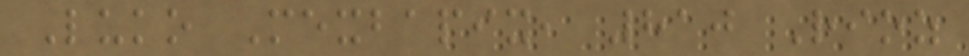Luko Mexbapix, 810 Rioz
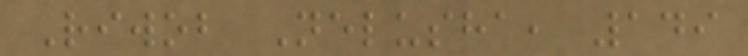Riwob Nelusha, 149
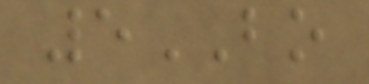5BO
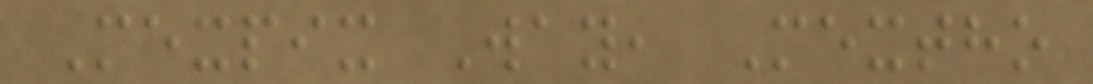Mexpix Way, Mextho
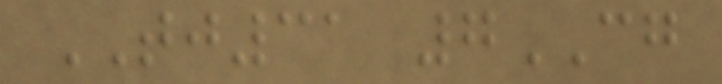TJ31 7CG
